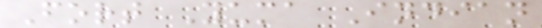Fort Yuma Indian
